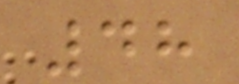48
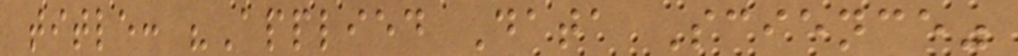title: "Applied Data Science"
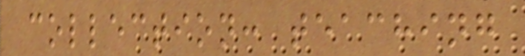collection: teaching
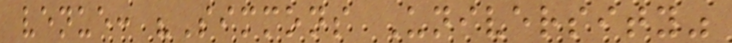venue: "Simmons University"
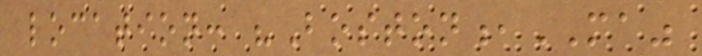location: "Boston,MA"
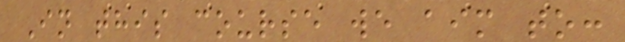In this course we aim to:
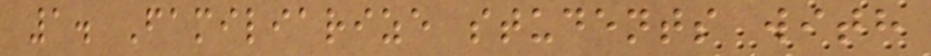1. Familiarize students with
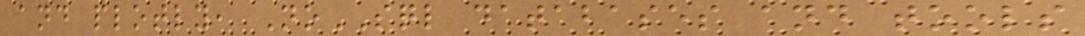and plotly, NoSQL databases and tools
